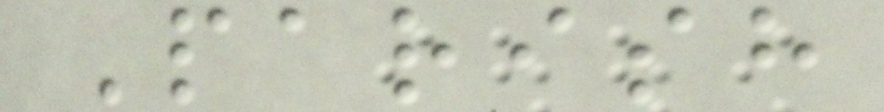Parish
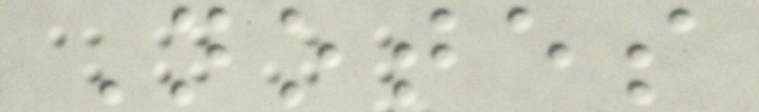Notes
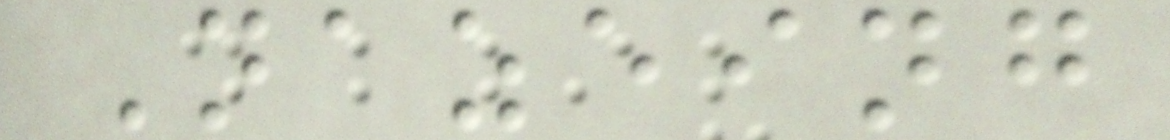Nazeing
